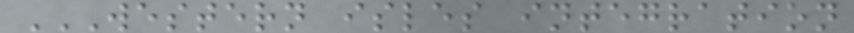WESTERN ISLES INTEGRATION
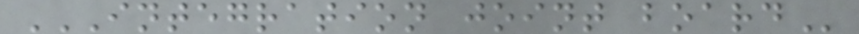INTEGRATION JOINT BOARD
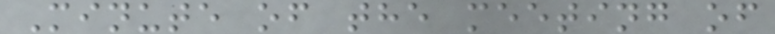Minute of the meeting of
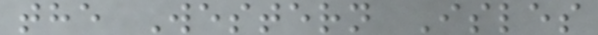the Western Isles
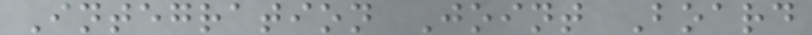Integration Joint Board
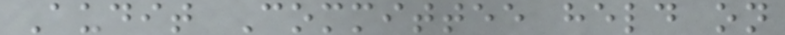Audit Committee held on
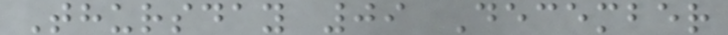Thursday 09 December
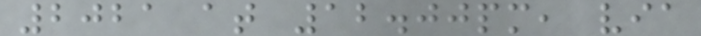2021 at 12.00pm, via
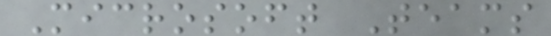Microsoft Teams
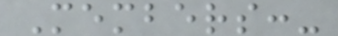Members:-
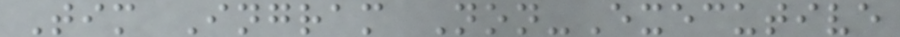Tim Ingram Non-Executive
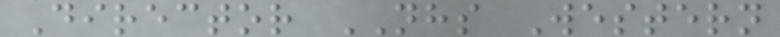Director NHS Western
